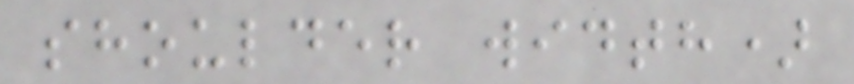shoulder width)
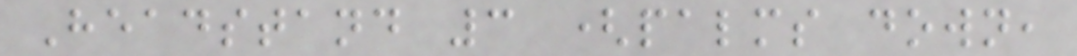Headstand 3 (palms down,
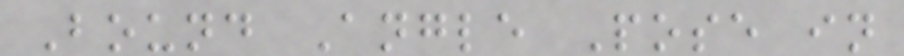Bound Angle Pose in
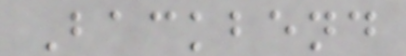Backbend
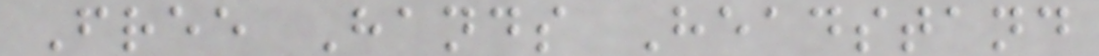Free Hands Headstand
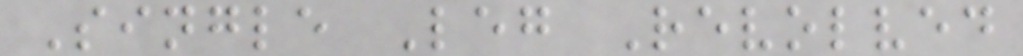Single Leg Revolved
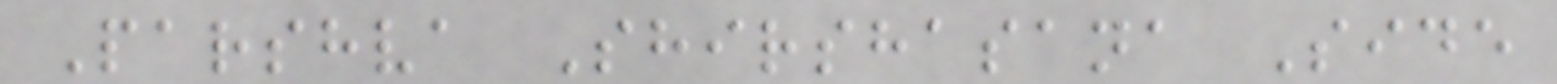Parshva Shirshasana Side
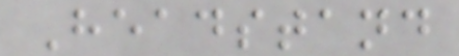Headstand
